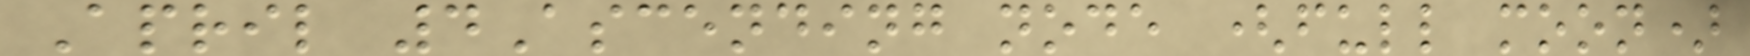April 4Ascending node (full moon)
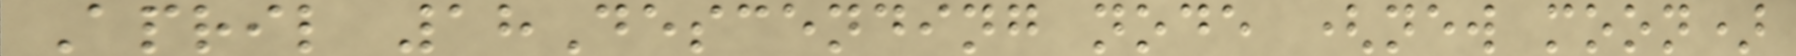April 18Descending node (new moon)
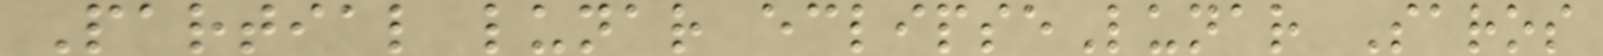Partial lunar eclipseLunar Saros
